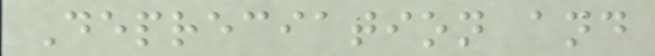Depreciation and
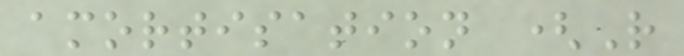amortisation (R
